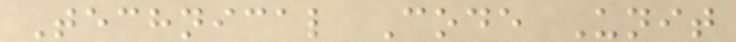Technical Code Unit
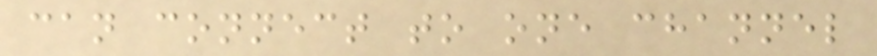can connect to one channel
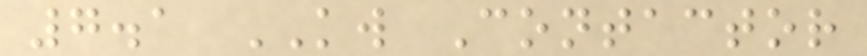7.1 KW Contactor
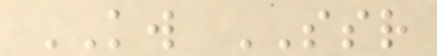KW SSR
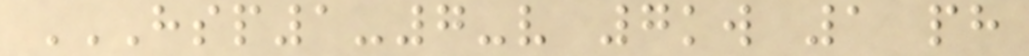HSP1-7-V 7KW 1 PH
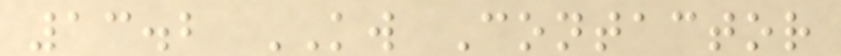13.2 KW Contactor
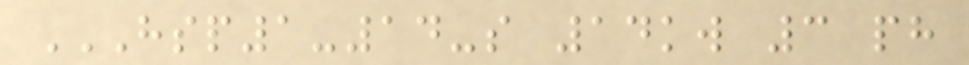HSP1-14-S 14KW 3 PH
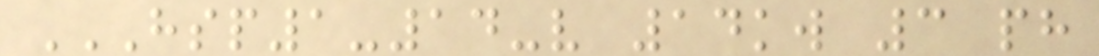HSP1-14-V 14KW 3 PH
